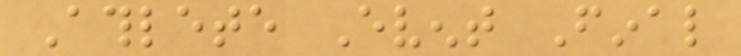Athlete Event Final
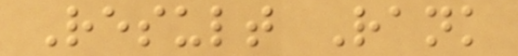Result Rank
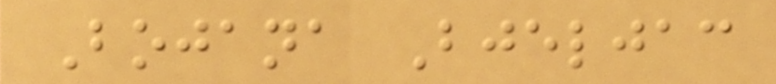Bojana Bjeljac
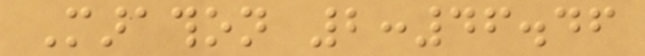Marathon 2:46.46
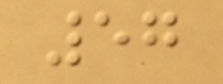57
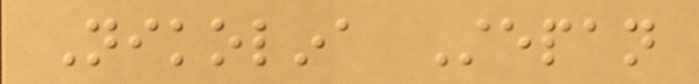Nikolina Stepan
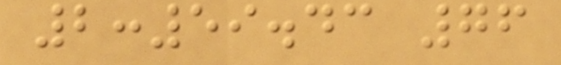2:59.43 76
